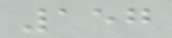157
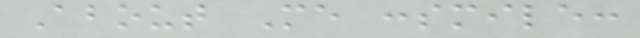About Me :smile:
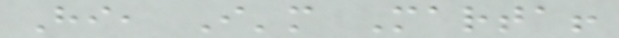Hi, I'm Marta!
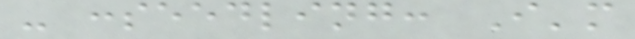- :seedling: I'm
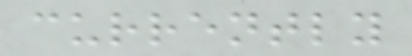currently
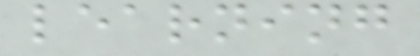learning
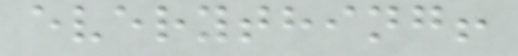everything!
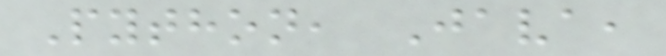Python, Java,
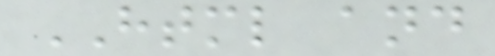HTML and
